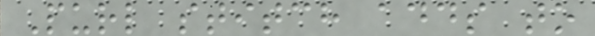Purl stitch adds to
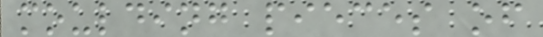moulding pieces of
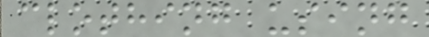clothing using
